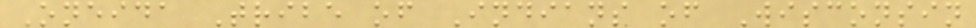Oneida Tribe of Indians of Wisconsin
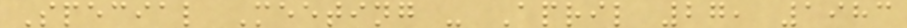Special Meeting - April 27, 1983
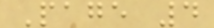Page 4
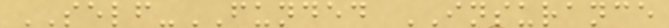SELF-FUNDED INSURANCE
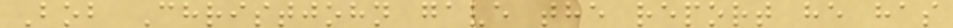Bob Christjohn gave the report he has
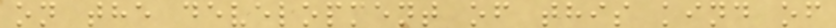on the development of this kind of
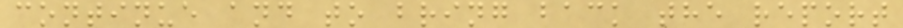continue and to bring back the report
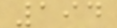194
